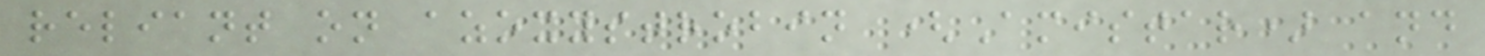reliant on azoxystrobin (Amistar) and
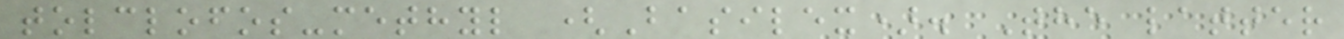tolclofos-methyl (Basilex). The latter
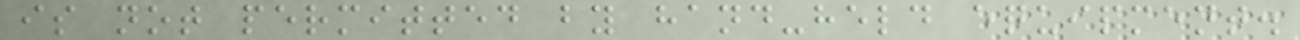is not permitted by hand-held equipment.
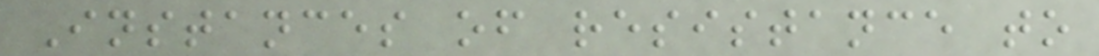Instances of resistance to
